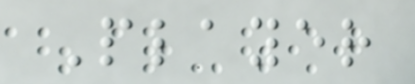Player
